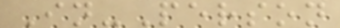In-Person
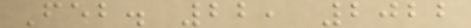Feb. 22, 2022
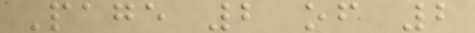Page 2 of 2
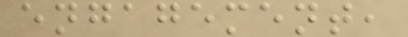engagement,
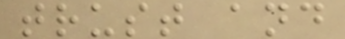trust and
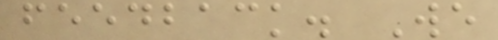feedback. We
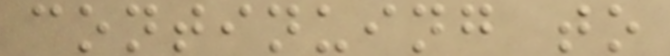continuing to
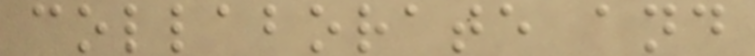collaborate and
